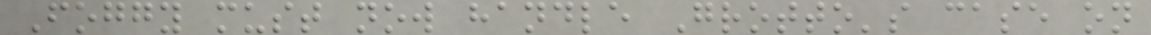Foggy must now handle Grotto's case on
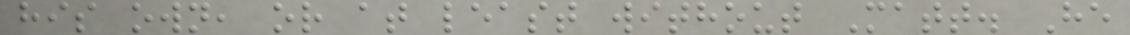his own, or at least without Matt. He
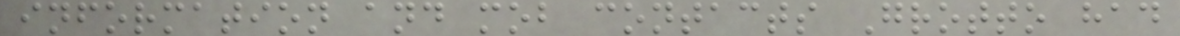information and mob contacts Grotto had
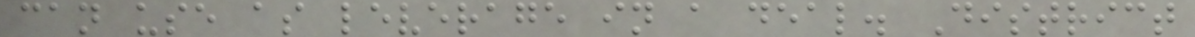can use as leverage in a deal. District
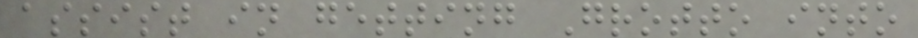assist in getting Grotto into
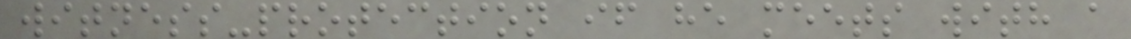witness-protection if he meets with a
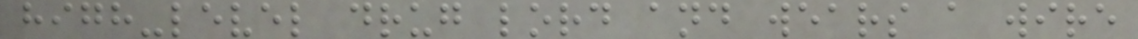high-level drug lord and wears a wire
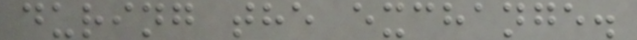during the exchange.
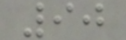90
